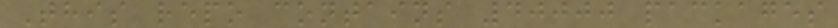This repo contains 40000 packages
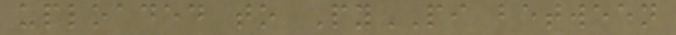uploaded to PyPI between
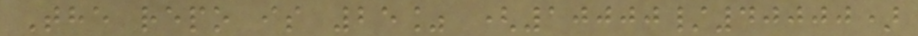The repo is 25% (10000/40000)
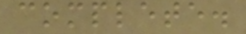complete.
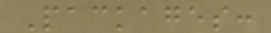Packages:
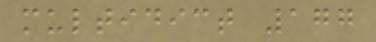multidict 177
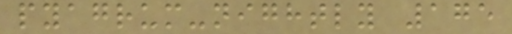pyagrum-nightly 175
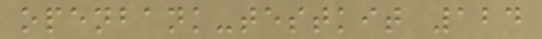openbank-testkit 124
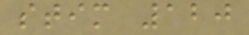stim 120
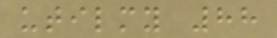utilmy 88
